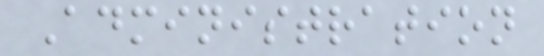Administration
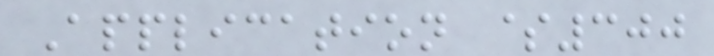Application $300
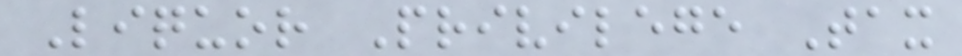Liquor Privilege Tax
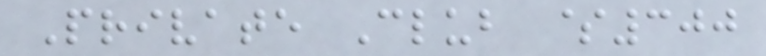Private Club $300
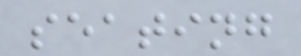seating
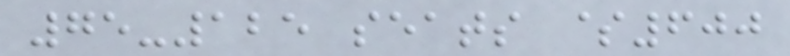75-125 seats $600
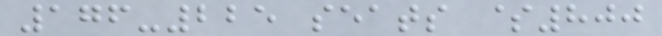176-225 seats $800
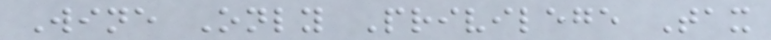Wine Only Privilege Tax
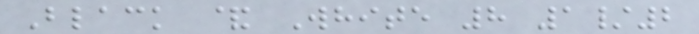Black & White 8 1/2
